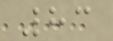83
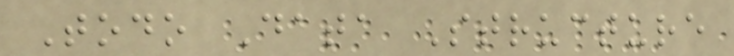Todo Data Structure
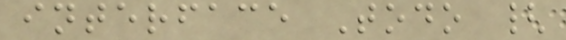interface Todo {
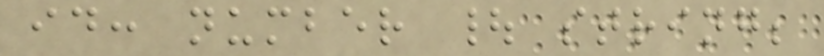id: number | string;
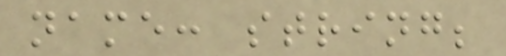name: string;
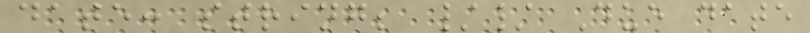date: string; // Due date
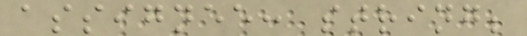assignee: string;
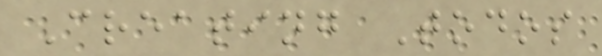Creating Todos
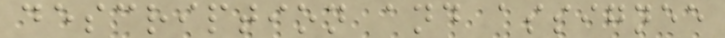description and assignee
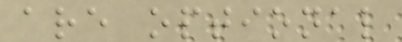are optional
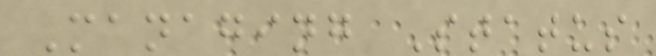Managing Status
